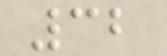32
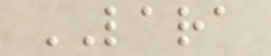LARA
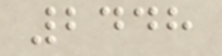2448
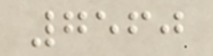7560
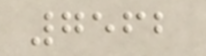7562
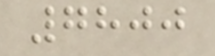7800
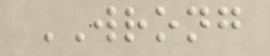WRONG
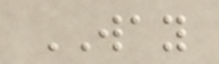WAY
